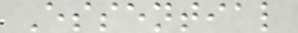Essential
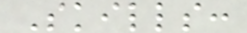Skills:
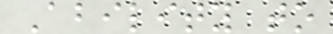Ability to
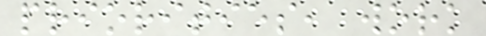priorities, work
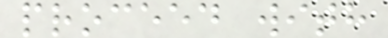proceed with
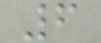6
